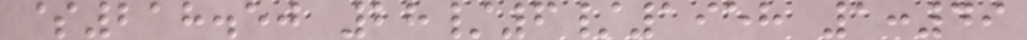$218.50 28/6/1958 1:49
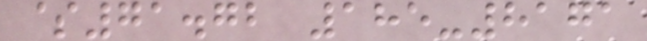$71.72 185-8171
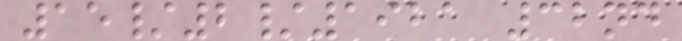15/2/1921 32nd
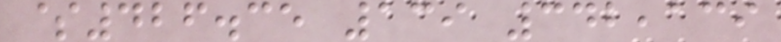$426.35 139 342,139
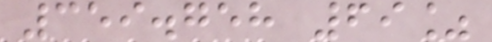359.758 69%
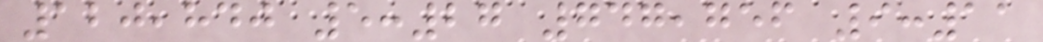120,840 5:27 747,756 9:11
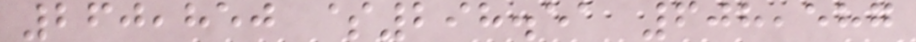260,850 $298.51 608,587
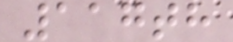117th
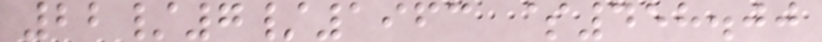22/7/1963 $458.00
